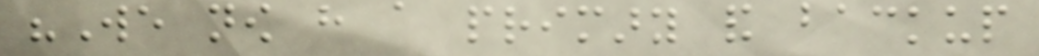"We now have a primary and backup
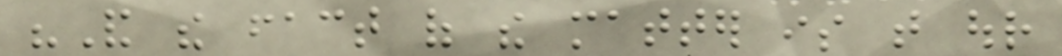"And the fact of the matter is that our
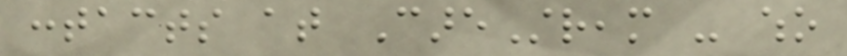contacts at CareStream - who
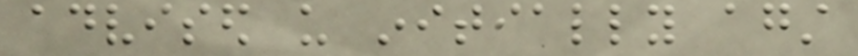advised us initially against
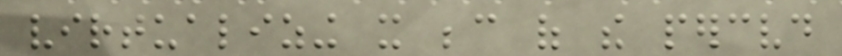virtualizing it because of the perceived
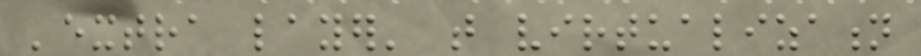'extra layer' that virtualization
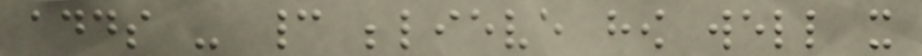adds - cannot believe how well it
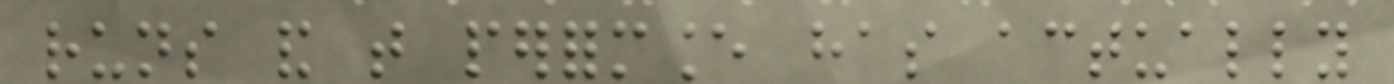runs and that performance has actually
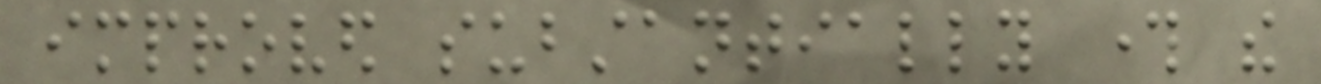improved substantially through the
